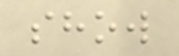show
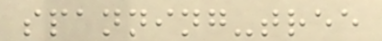spanning-tree
